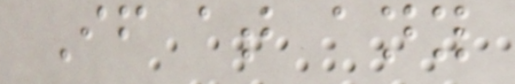If at any
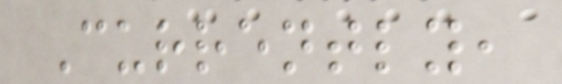Currently,
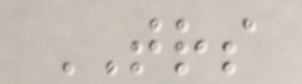TRS
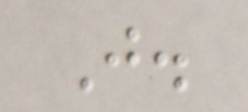J.
